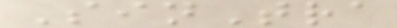SinTra
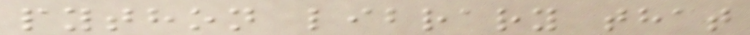python library that
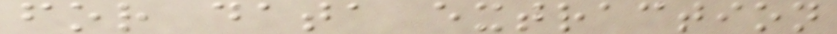for data extraction
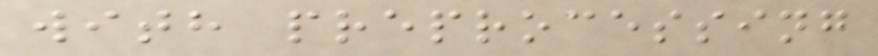with preprocessing
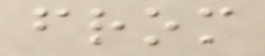from
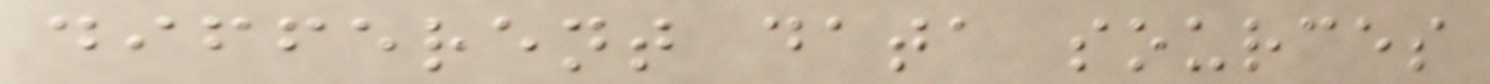different data sources
